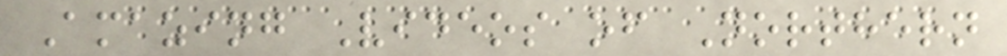Amazing Videos of Northern
